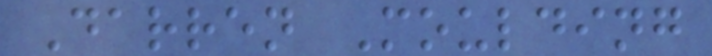Darren Moulding
